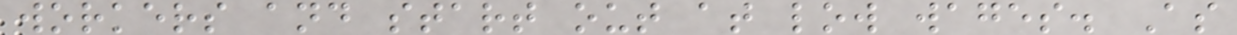workers and start out at low wages. As
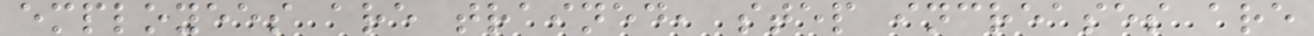employees are trained, step increases are
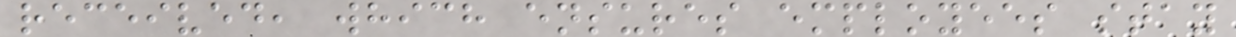received, which ensures employees stay
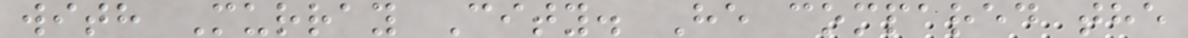with Murray City. He compared the
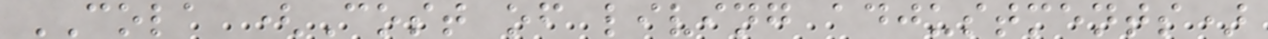COLA (Cost of living adjustments)
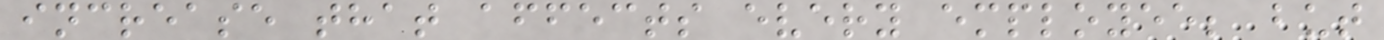increase that affects every employee; but
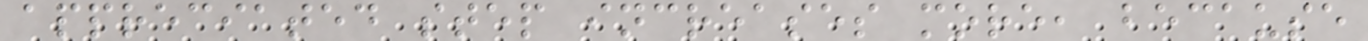appreciated step increases more, because
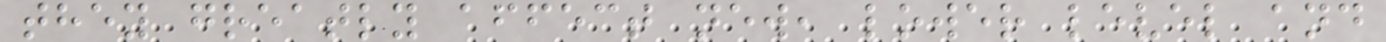they greatly affect new, lower level and
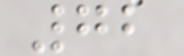72
